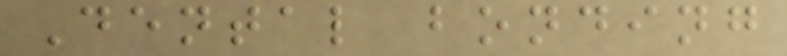Dental bonding
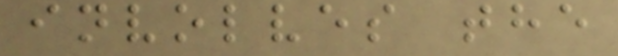involves the
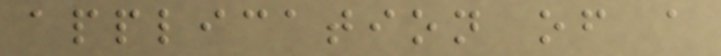application of a
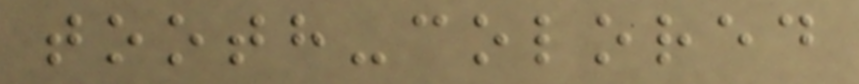tooth-colored
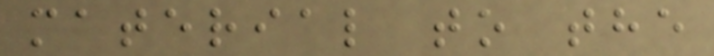material to the
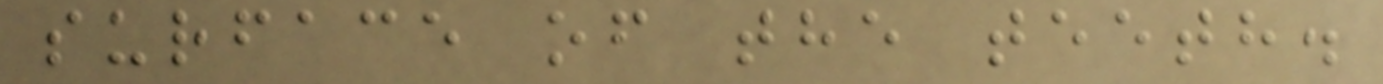surface of the teeth.
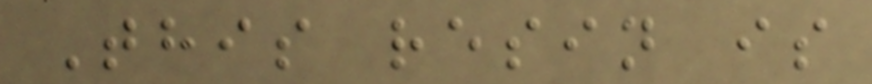This resin is
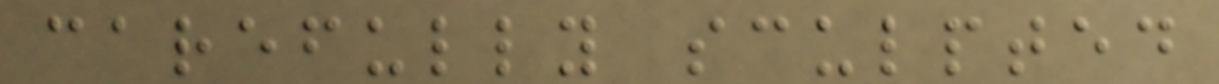carefully sculpted
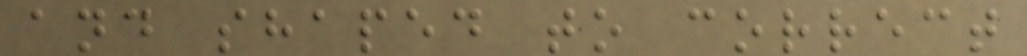and shaped to correct
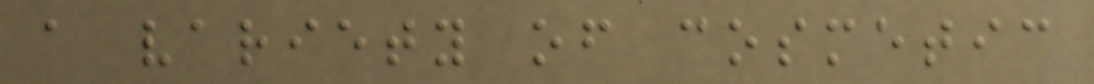a variety of cosmetic
